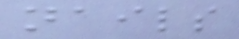nails
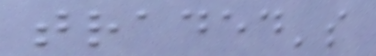traded's
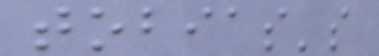tobias's
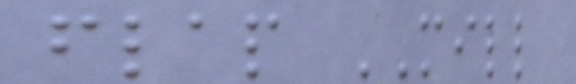flap MILL
